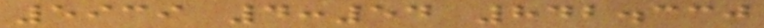5939 4:54 842.330
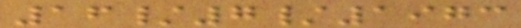16/7/1973
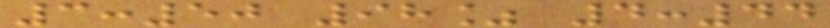3:50 98% 4:44
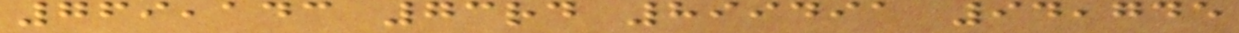769,143 73rd 899491 94,745
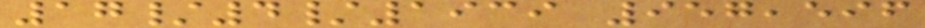17/4/1939 957,596
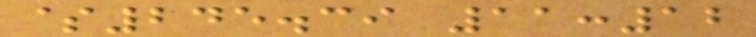$245.39 11:12
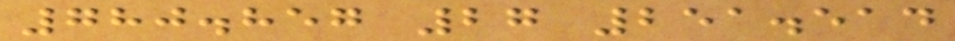780.857 27 251.514
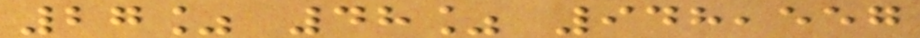27% 48% 948,557
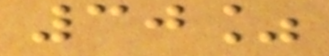30%
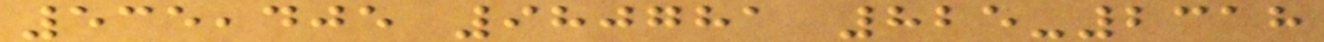535,405 980781 825-2318
